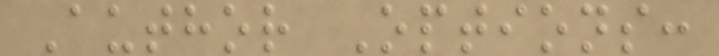Author Options:
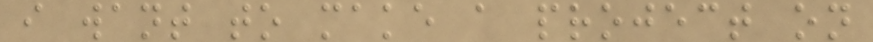i want to make a project on
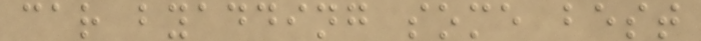car byadding some best
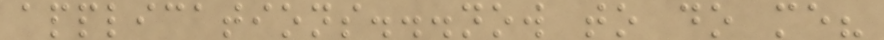applications...now to do me?
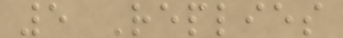5 Replies
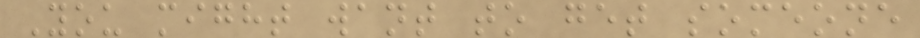You might want to get someone
